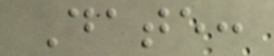Date:
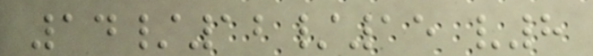14/12/15 v8
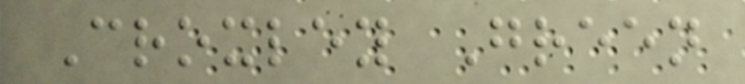Croxley Green
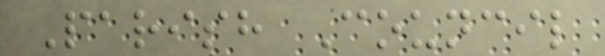Parish Council
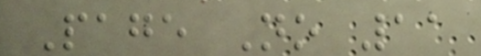Page No 11
